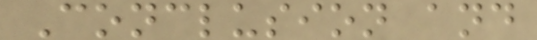Conclusion and
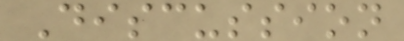Discussion
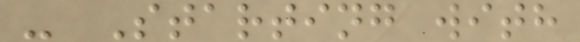- Starting with
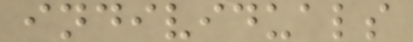individuals
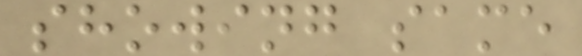showing same
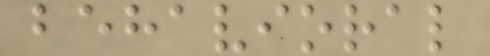behavioral
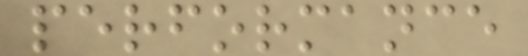performance
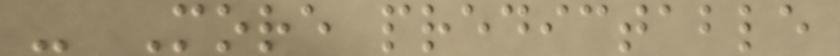- More predictable
